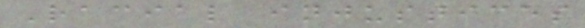Racial injustices
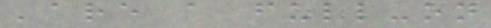'are a full-on
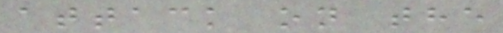attack on the
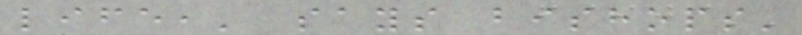life,' says bishops'
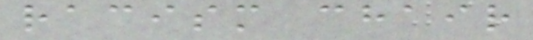racism chair
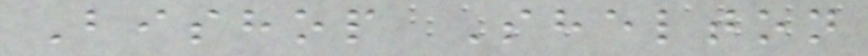Bishop Shelton
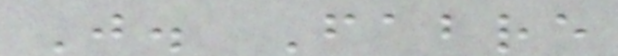J. Fabre
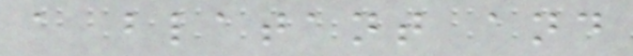a blatant and
